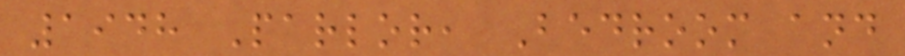1948 Parlor, Bedroom and
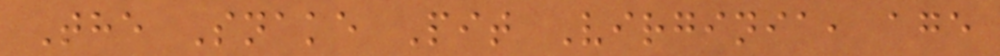The Snake Pit Virginia, age
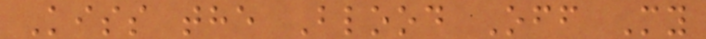Kiss the Blood Off My
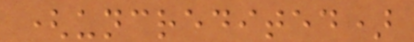(uncredited)
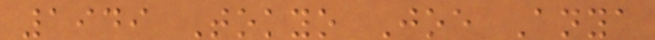1949 Tokyo Joe Anya
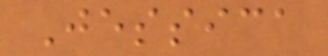Jessica
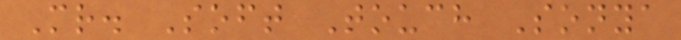Mr. Soft Touch Sonya
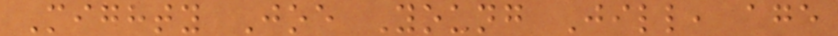Mighty Joe Young Jill, age
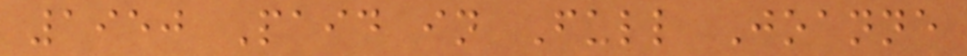1950 Paid in Full Joanne
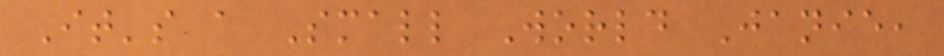It's a Small World Janie,
